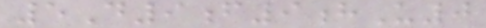5D9f9hU0
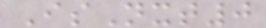IsNxt0
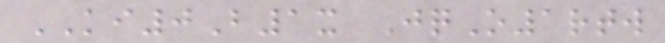KI0B1x JqO1rtw
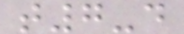t7-d
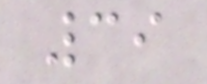39
